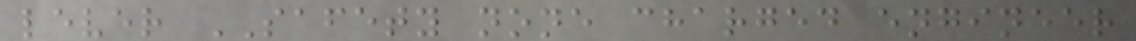lever SAFETY none charged engineer
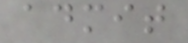admit
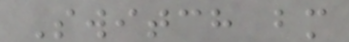Switch bm
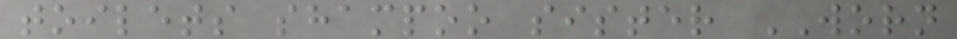toilets shampoo sister WORN
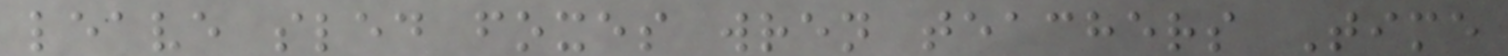leave sled foxes wren teachers Time
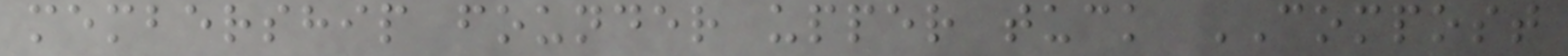membership founder upper tuck COMPOST
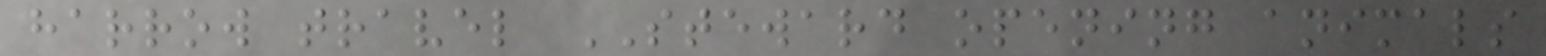harrow travel STEWARD opening animals
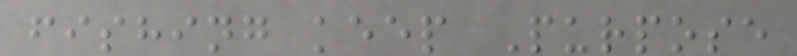fishing keep Purpose
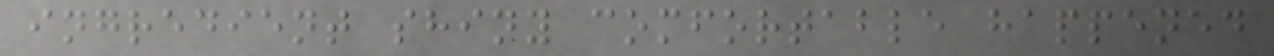ingredient shiny comfortable happened
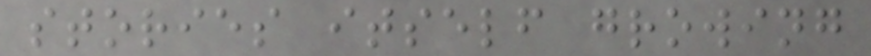stories itself growing
